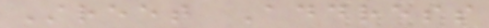Street Address
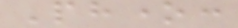Phone:
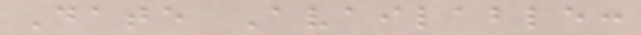Date Available:
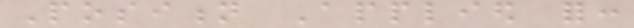Position Applied for:
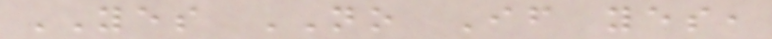YES NO If yes,
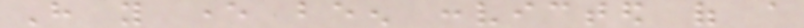Have you ever been convicted of a
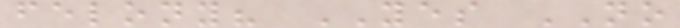felony? YES NO
